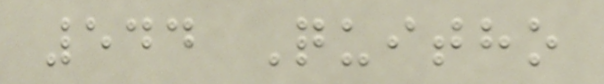544 Quitho
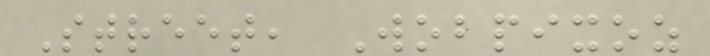Street, Wobpixoz
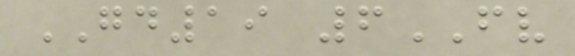GD19 6FV
